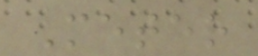Meter
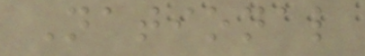National
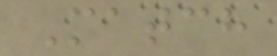Match
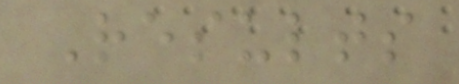Results
